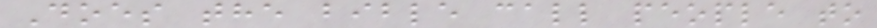Does the bible call people to
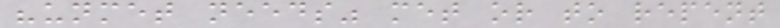"unmet needs" met or to repent
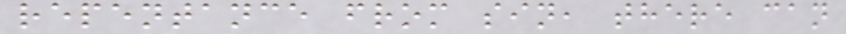repentance from sin, there can
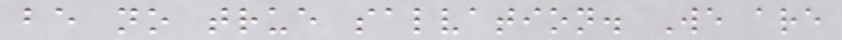be no true salvation. We are
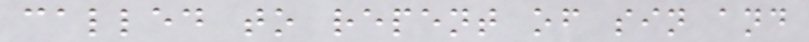called to repent of sin and
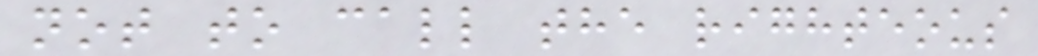not to call the righteous
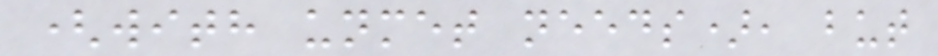(with unmet needs), but
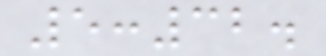5:32.
